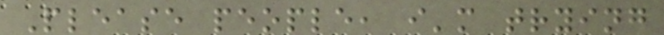Please people, i'm trying
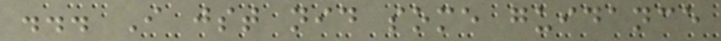... I jst nid some guidance
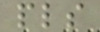pls
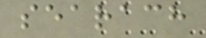searach
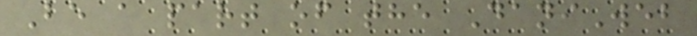Be a part of the DaniWeb
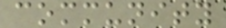community
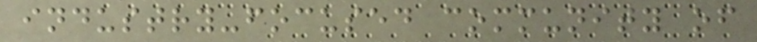industry-focused community of
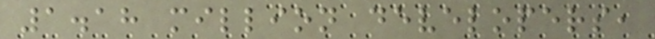1.18 million developers,
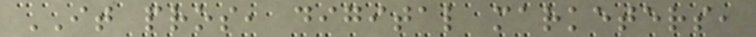IT pros, digital marketers,
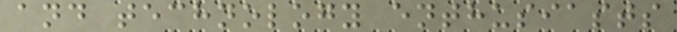and technology enthusiasts
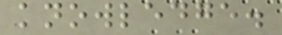knowledge.
